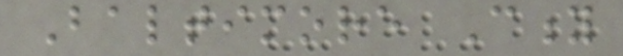Baltimore City
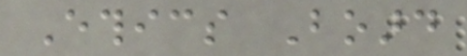Ethics Board
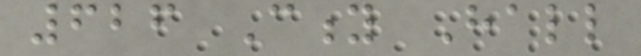626 City Hall
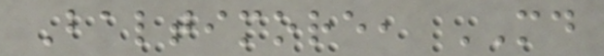Baltimore, MD
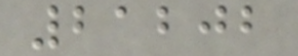21202
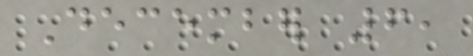December 6,
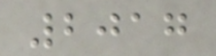2017
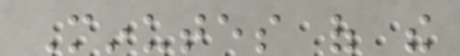Minutes of the
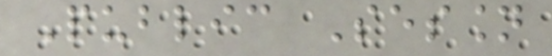Public Session
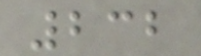232
